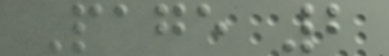Page 2
